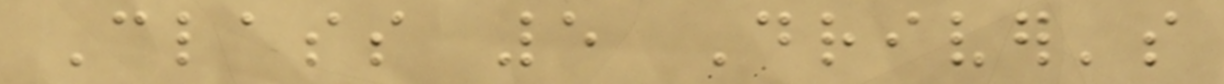Class 5 Driver's
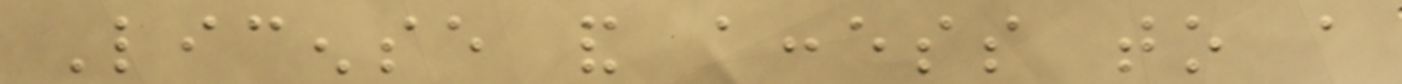License and access to a
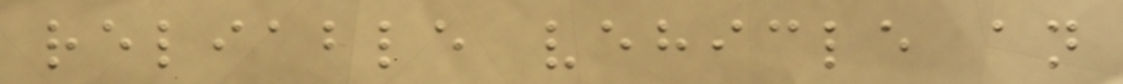reliable vehicle an
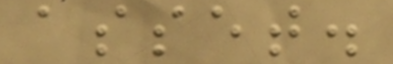asset.
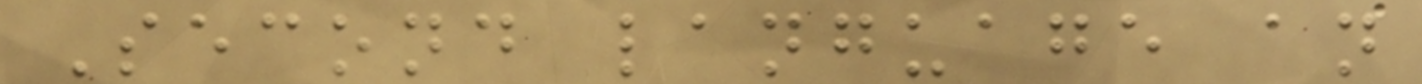Second language an
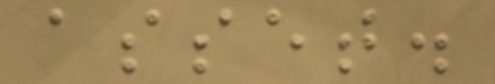asset.
